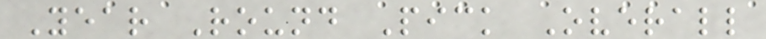Year Round Pick Overall
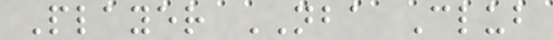Player NBA Club
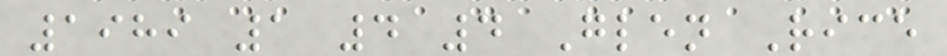1989 1 4 4 Glen Rice
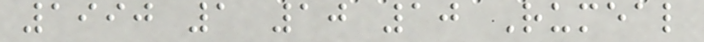1990 1 10 10 Rumeal
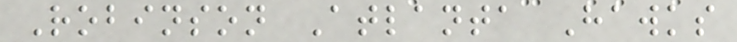Robinson Atlanta Hawks
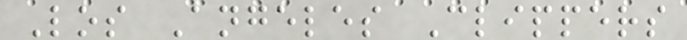Los Angeles Clippers
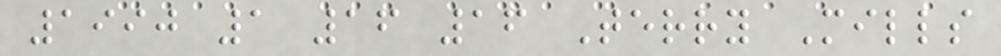1990 1 16 16 Terry Mills
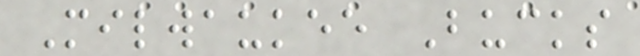Milwaukee Bucks
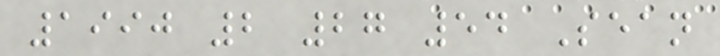1990 2 27 54 Sean
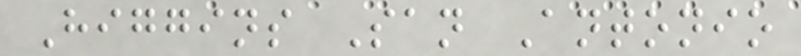Higgins San Antonio
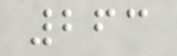263
